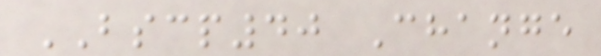BSCP40 Change
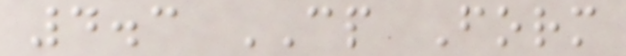4.3 CP Form
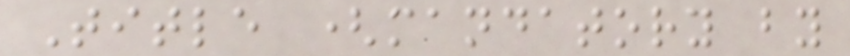Title (mandatory by
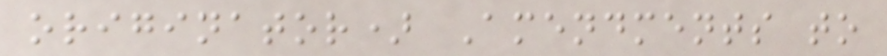originator) Amendments to
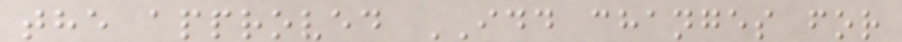the approved IDD changes for
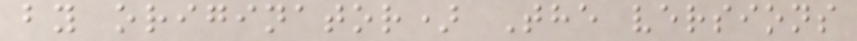by originator) The versions
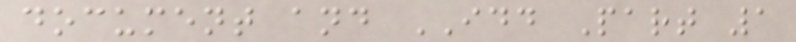document and IDD Part 1
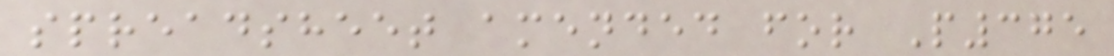spreadsheet amended for P375
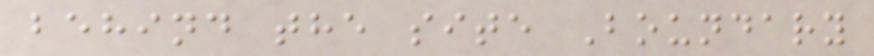behind the site Boundary
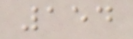154
